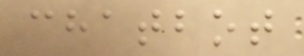chatbot
